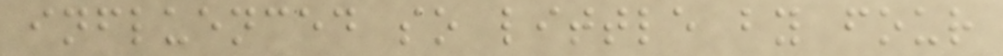influenced so little by four
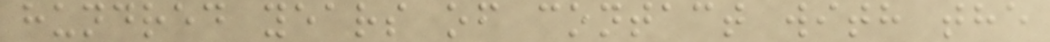hundred years of contact with the
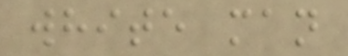white man
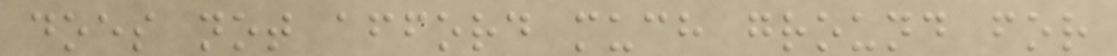does not afford much ground for
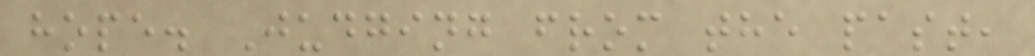hope. Judging from the past,
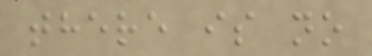there is no
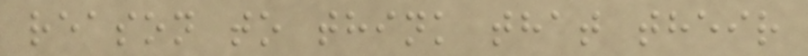reason to think that their
